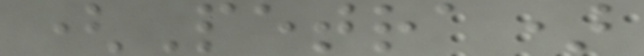(Petra)
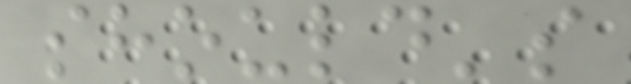should's
